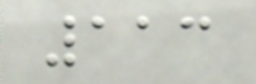113
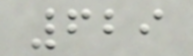629
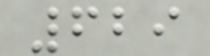629
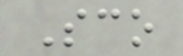Sco
